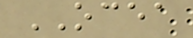OCEA
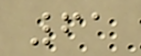61
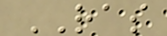RAS
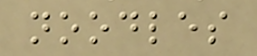noodles
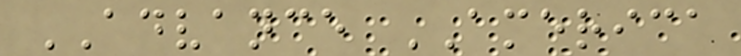ADVANCE AMERICA
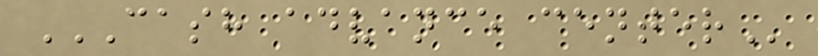CASH ADVANCE CENTER
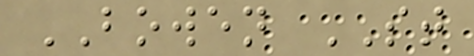BOWEN ST
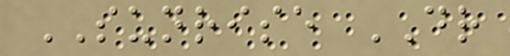SUNRISE DR
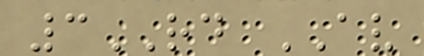3RD AV
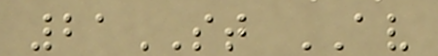21ST AV
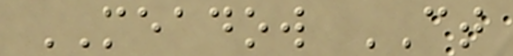MEADOW CT
